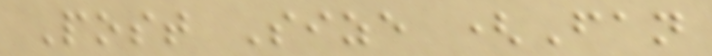Post Size (Fan
